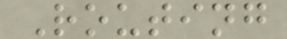Routing
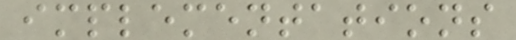implementations
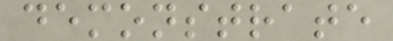demonstrate
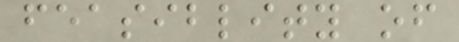feasiblity of
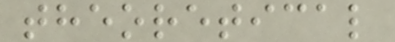theoretical
